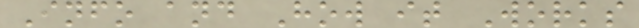Info and How it Works
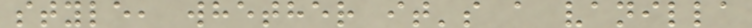style, whether it's a vanilla
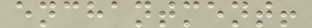enchantment!
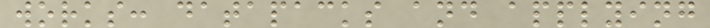works: datapacks and applying
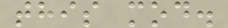this mod.
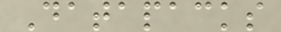Datapacks
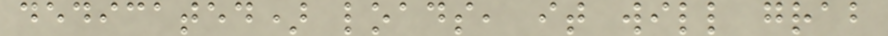dedicated) loads, it will grab
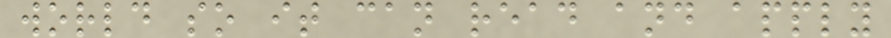world so it can read and apply
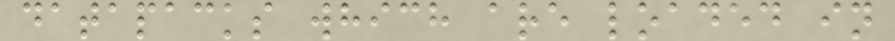datapacks which are loaded in
